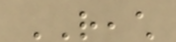REACH
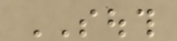SOUTH
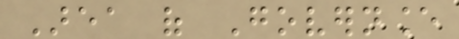Area of Governance
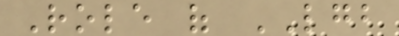Role of LGB
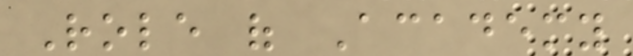Role of Academy
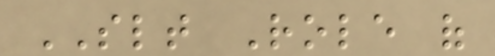SLT Role of
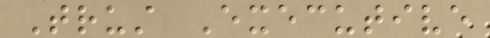Trust Executive
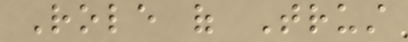Role of Trust
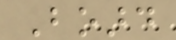Board
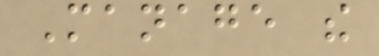Manage the
